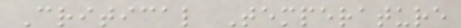Critical Temperature
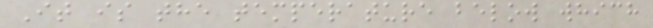It is the temperature below which
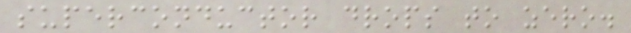superconductor drops to zero.
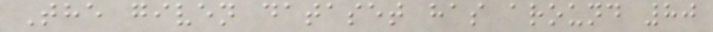The given dataset has around 80
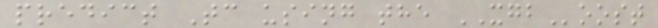predict Tc using the XGBoost
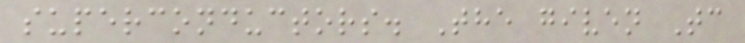superconductors. The given Tc
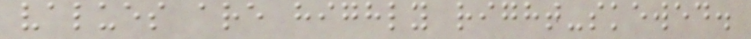values are highly right-skewed.
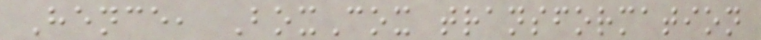Hence, BoxCox transformation
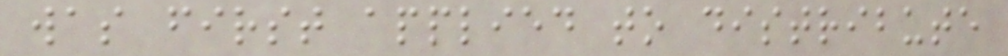was first applied to distribute
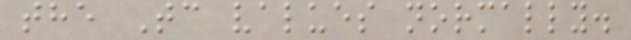the Tc values normally.
